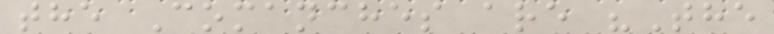the Comanches are "The
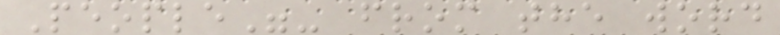People"- from the word
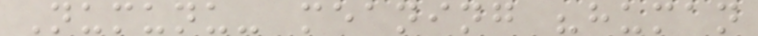Numunu- meaning "human
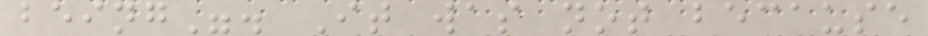being". It was not because
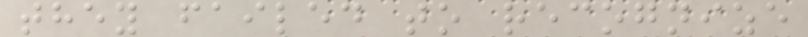they failed to recognize
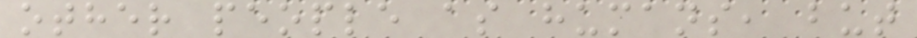other people as humans, but
